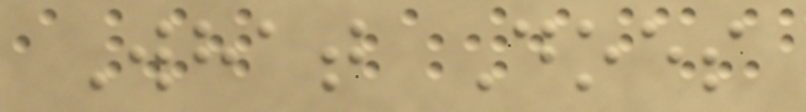What Does
